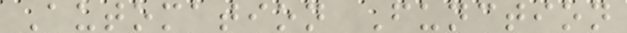Automation Function
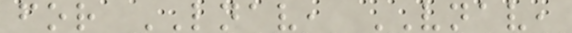for LNAV, VNAV,
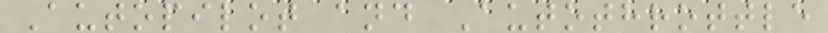Autopilot and Autothrottle
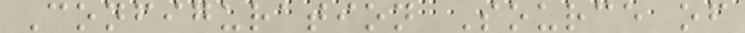Configuration Source of
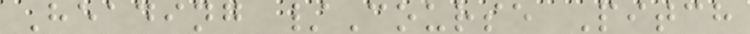Heading /Course Pitch
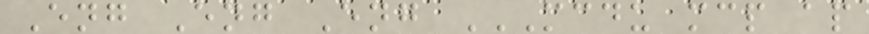Eng Eng Eng MCDU MCP AP
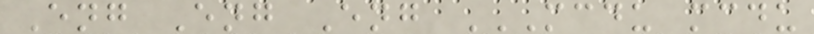Eng Eng Eng MCDU MCDU
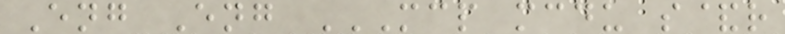Eng Eng MCP MCDU S&R
